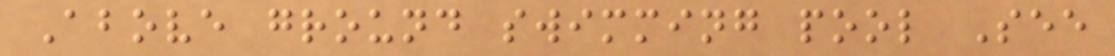Above ground swimming pool See
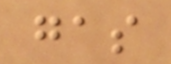gas
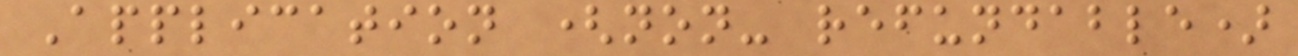Application (non- refundable)
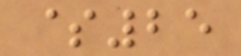$25
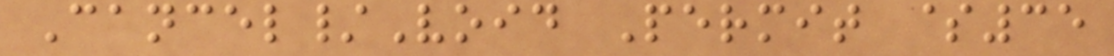Cancel/Void Permit $35
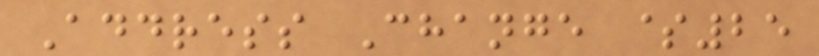Address Change $25
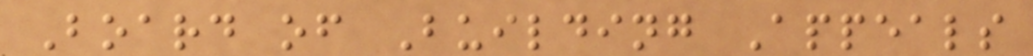Board of Building Appeals
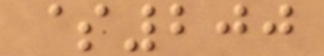$200
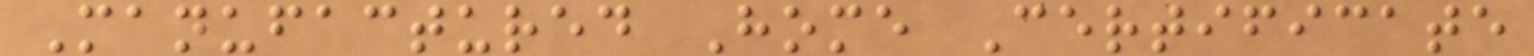Manufactured Home Certificate
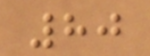80
